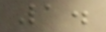1.
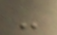-
